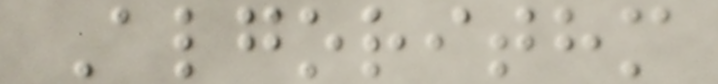Algorithm
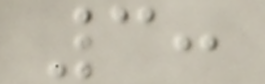3:
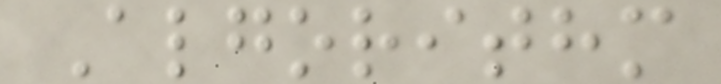Algorithm
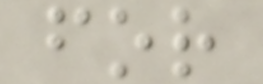for
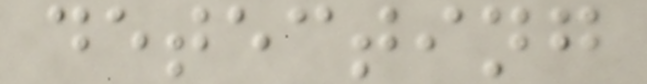detecting
